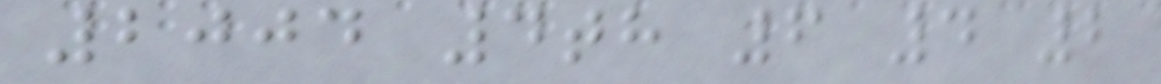2004 4th 6 4 2
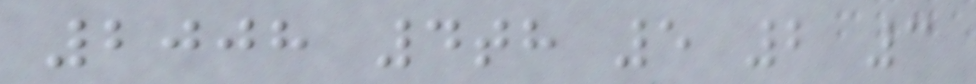2008 4th 5 2 3
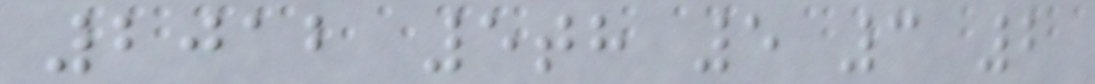2012 5th 5 3 2
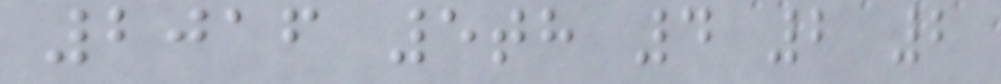2016 5th 4 2 2
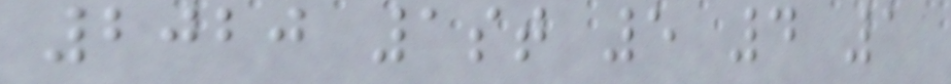2020 1st 5 4 1
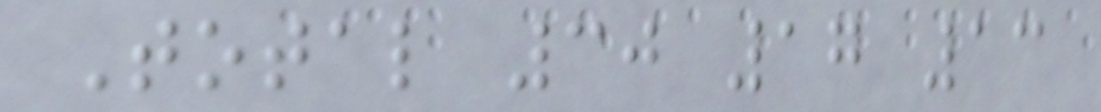Total 30 17 13
